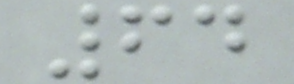64
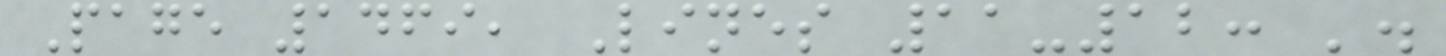Page 1469, Lines 11-12: '.
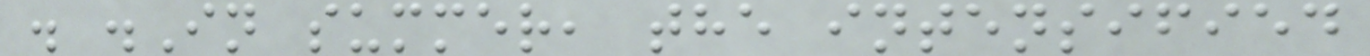. .In summer, the intensified
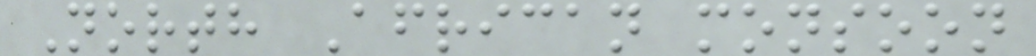North African monsoon
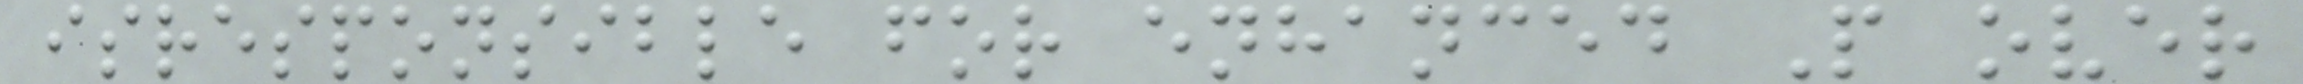isresponsible for enhanced P over
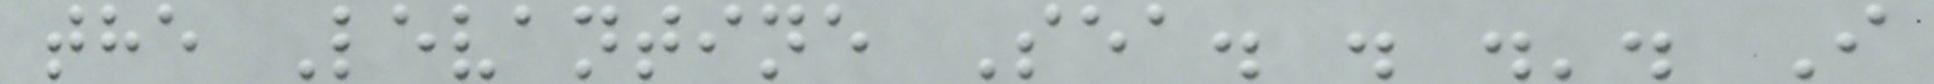the Levantine Sea. . .'. I
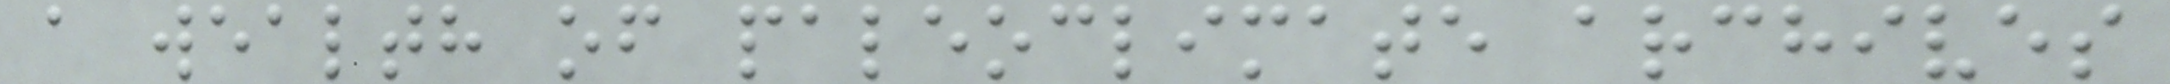a wealth of paleoclimate archives
